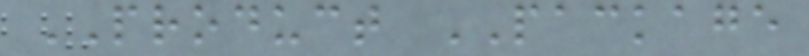PRODUCT PACKAGE
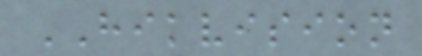HIKVISION
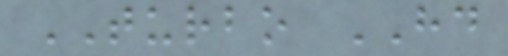TURBO HD
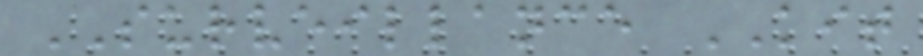SURVEILLANCE KIT
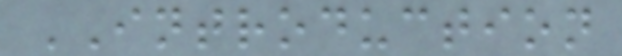INTRODUCTION
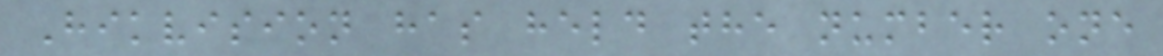Hikvision has held the number one
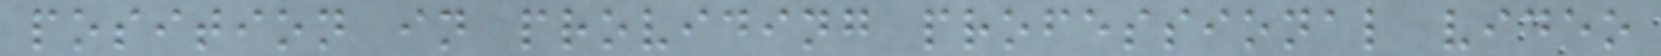position in providing professional video
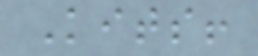Kits!
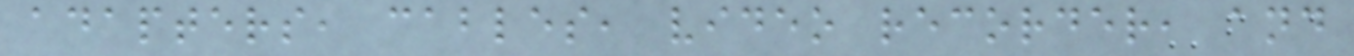adapters, cables, video recorder, and
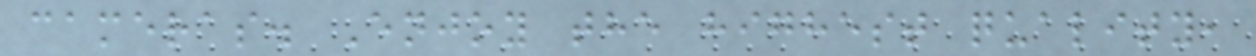cameras. Enjoy the highest quality,
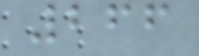266
